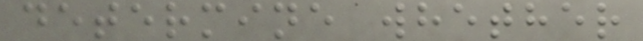determine whether
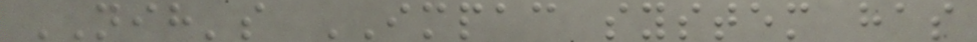NIH's IMPAC system has
